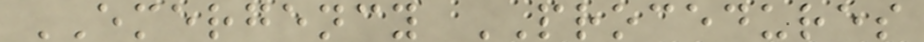EMERGENCY PROCEDURES
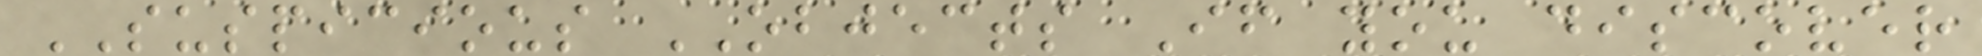SUSPICIOUS OBJECTS If you discover
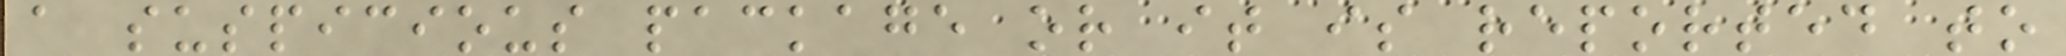a suspicious package or it is reported to
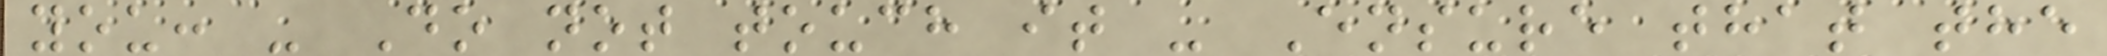you: - Do not touch it - Ensure that the
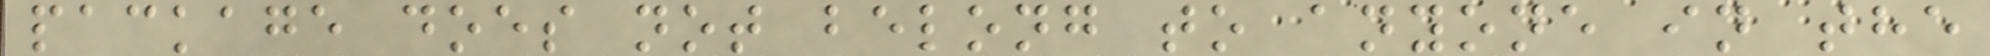package does not belong to anyone in the
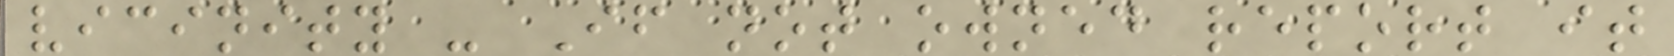vicinity - If not owned report it
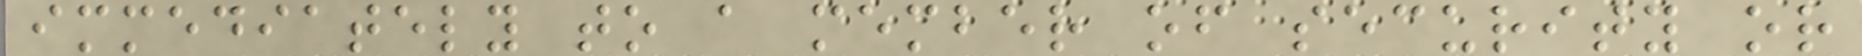immediately to a member of security or
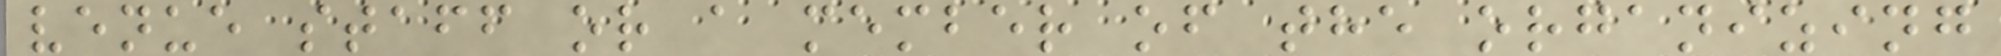venue staff or a member of the organizing
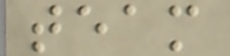team
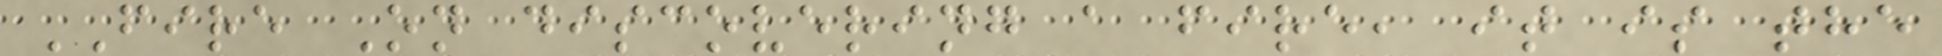FIRE On discovering a fire, it is the
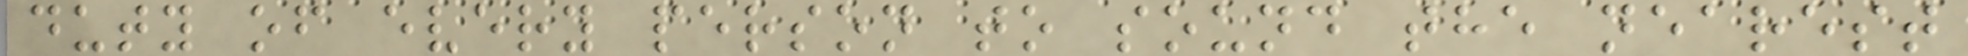duty of every person to sound the nearest
